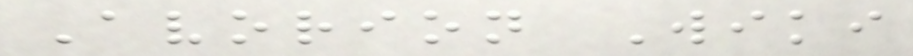Avorion Wiki
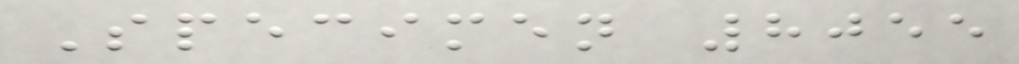Specimen 8055
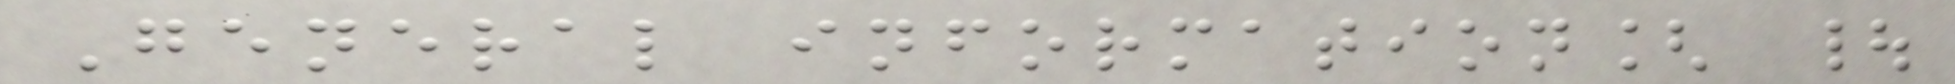General information[ |
